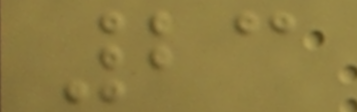23
